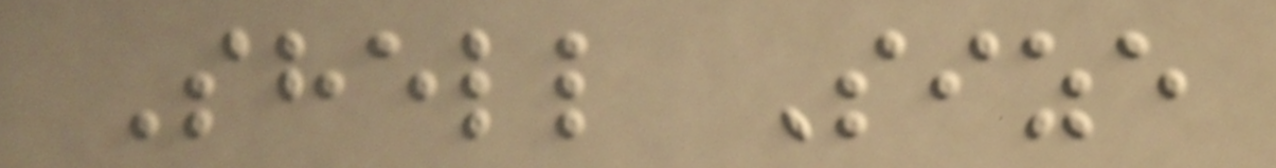Shell Size
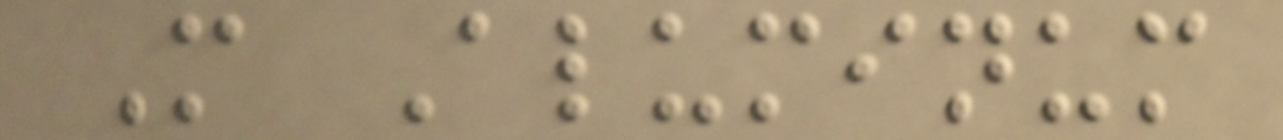M Aluminum
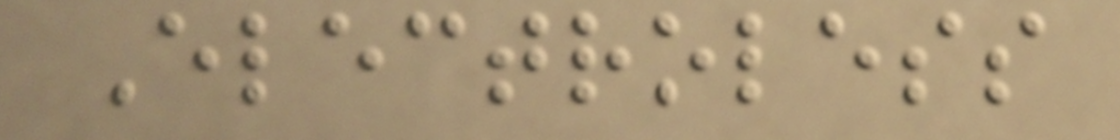Electroless
